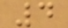4
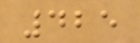425
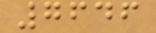7646
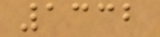1332
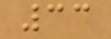33
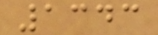1343
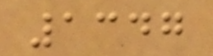1347
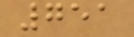751
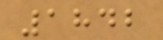1842
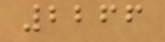2266
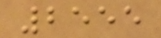2555
